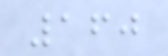160
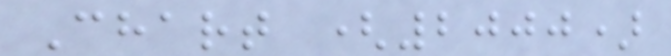Chart (2000)
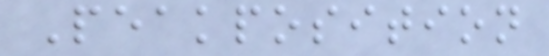Peakposition
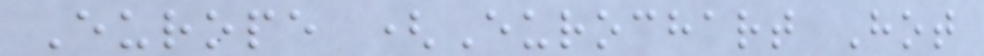Europe (Eurochart Hot
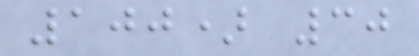100) 30
